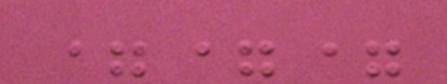===
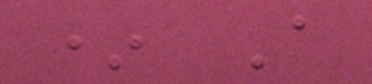* A
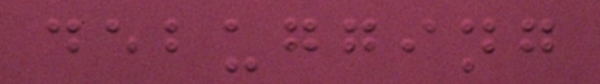debugging
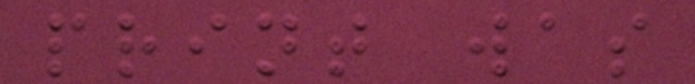print was
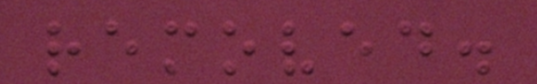removed.
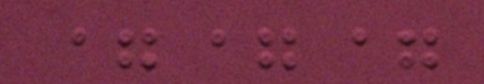===
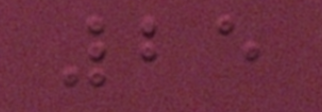25
